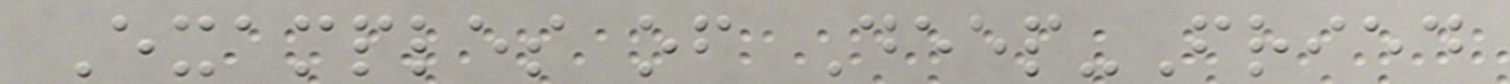Examples of Deep-Fried
